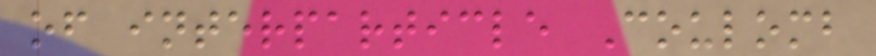of interparticle Coulomb
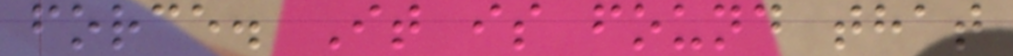force. It is found that
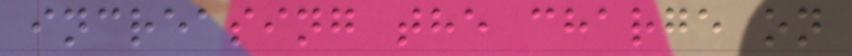increasing the charge on
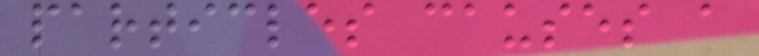particles causes a
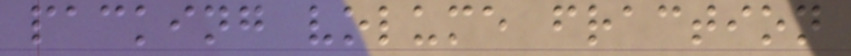packing volume fraction
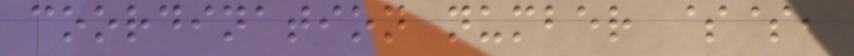coordination number $$,
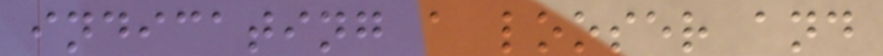indicating a looser and
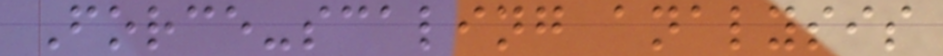Force-scaling analysis
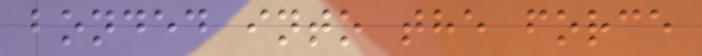bonded into the force
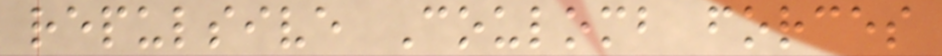repulsive Coulomb forces
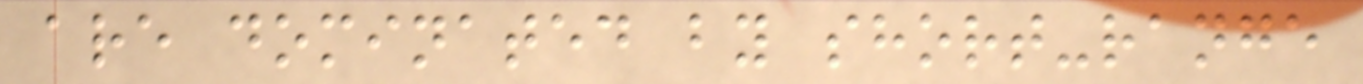are dominated by short-range
